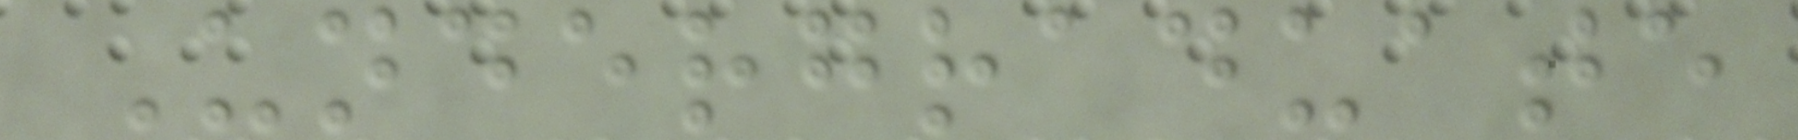Undergraduate
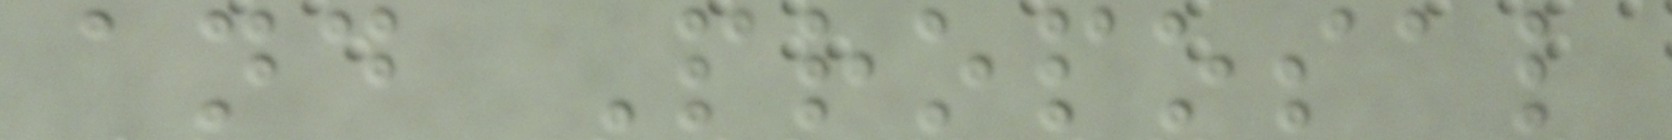and Proposal
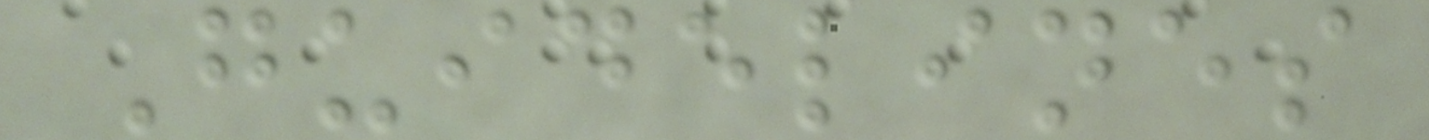Guidelines
